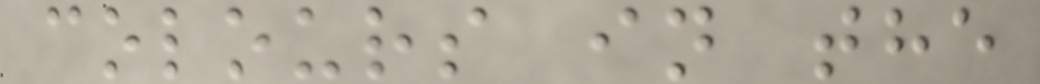colours in the
